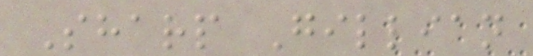Sharp Gillian
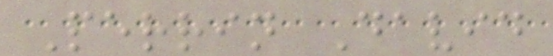Perrin David
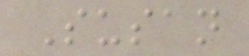Susan
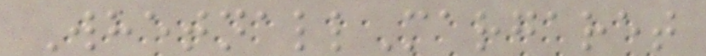WhetnallMargaret
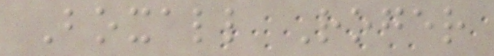Boxall Roger
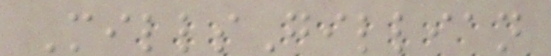MillsGillian
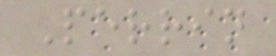Perrin
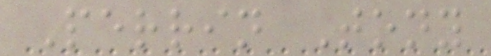Perrin Tony
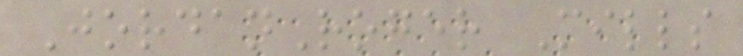JordanRoger Mills
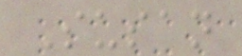Susan
